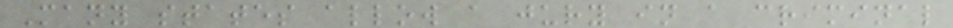Many states allow a jury in a criminal
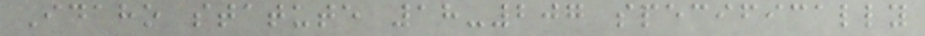Idaho statute 18-207 specifically
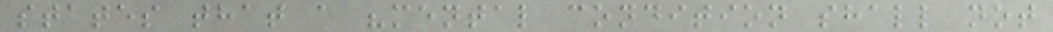states that a "mental condition shall not
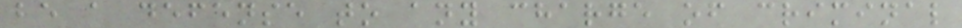be a defense to any charge of criminal
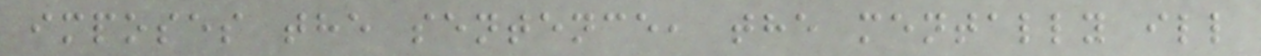imposes the sentence, the mentally ill
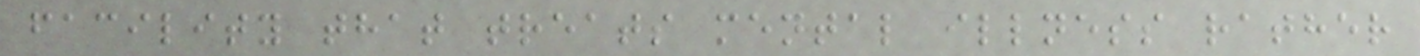facility that treats mental illness rather
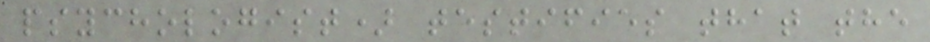psychologist) testifies that the
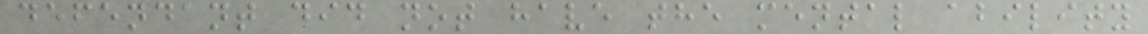defendant did not have the mental ability
